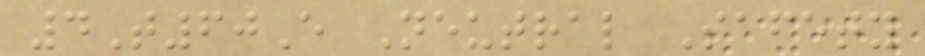4T60E Neutral Safety
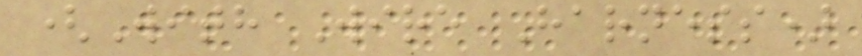(With Wire Harness)
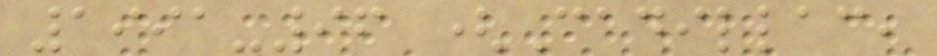1991-96 (Cadillac,
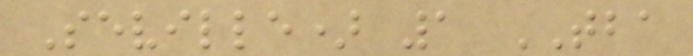Seville) 1 TBA
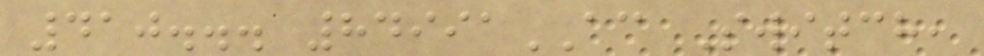410... 84991AC Switch,
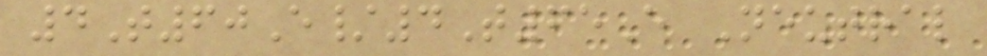4T60E/4T65E Neutral
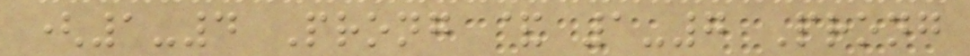(1-4 Prong & 1-7 Prong
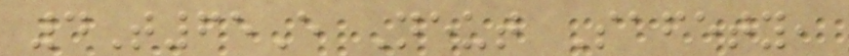4T65E Neut Safety,
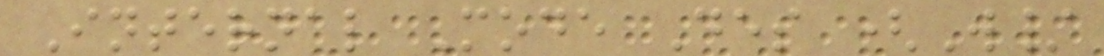Internal Mode Des (W/
